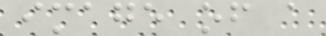image of a
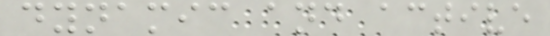dynamic and active
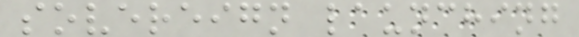sovereign launching
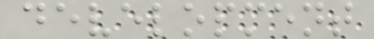development
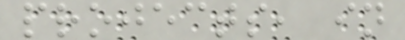projects, in
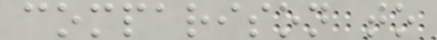comparison to
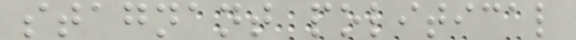stagnant political
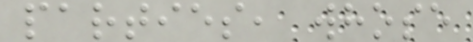parties, whose
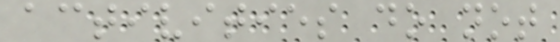activities do not
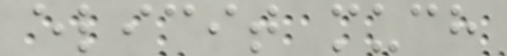elicit much
